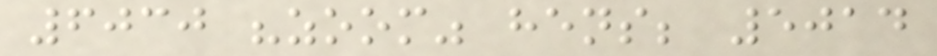6030 "zoom" hens; 5014
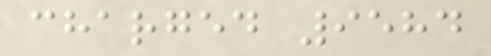charged 9584
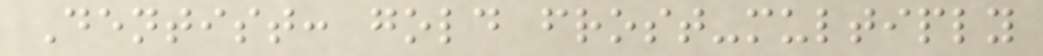Dentist: gold frost-multiply
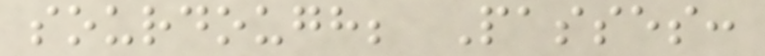sourdough; Passes:
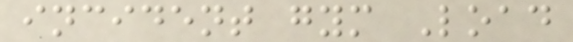incident gym Load
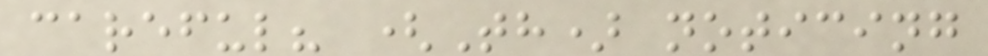careful? (Th) noticing
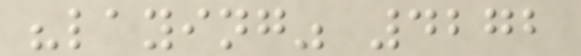"laying" 4272
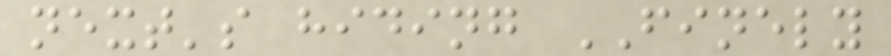next's hiding FINELY
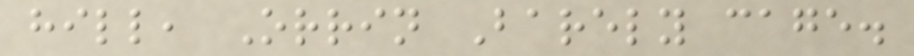hill, Orrin Barely cage.
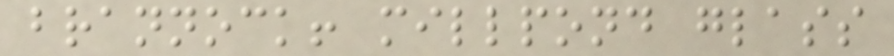brannock! millpond glass
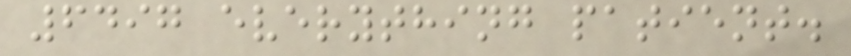6497 everything patient.
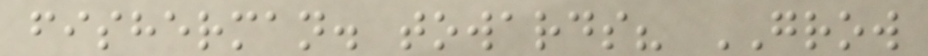fisherman. towards? GROW
